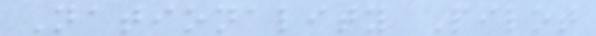Nationality Pilot
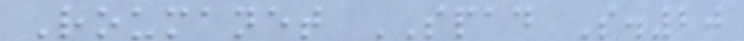Roumanet SPAD S.20
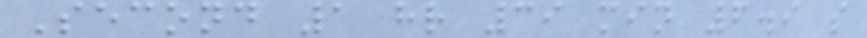Second 1 hr 39 min 6.9 s
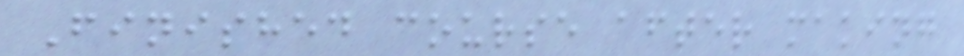Finished course after making
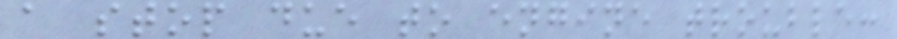a stop due to engine trouble:
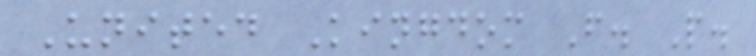United Kingdom F. P.
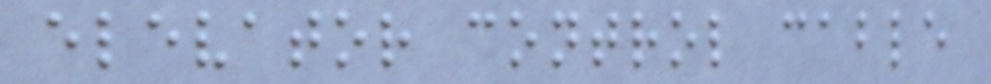elevator control cable
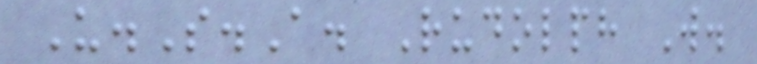U.S.A. Rudolph W.
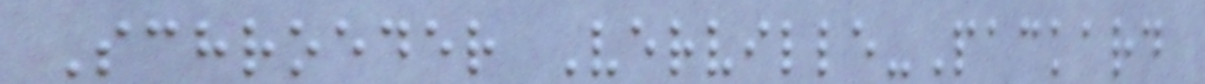Schroeder Verville-Packard
